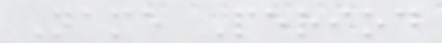Name Period
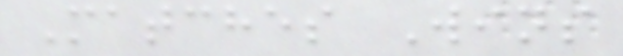Matches Wins
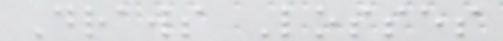Draws Losses
